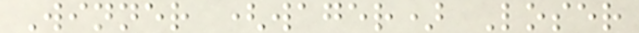Winner (wager) Loser
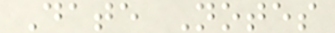Date Notes
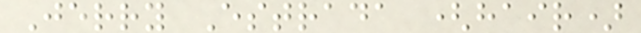Jerry Estrada (hair)
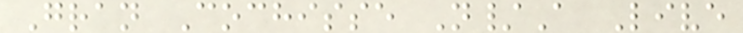Gran Cochisse N/A Live
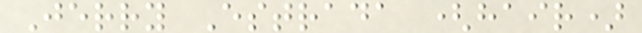Jerry Estrada (hair)
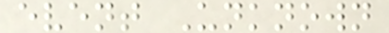event Unknown
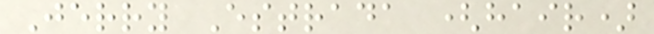Jerry Estrada (hair)
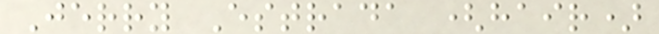Jerry Estrada (hair)
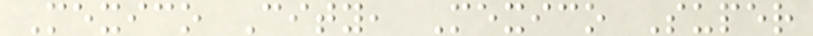Mexico City, Mexico Super
